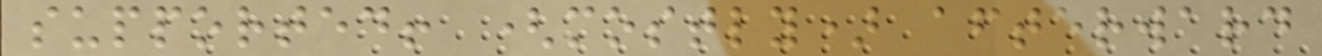supported! (mostly) afterward
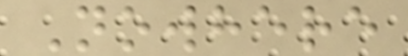Nowhere
